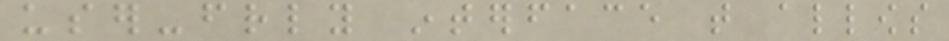user-friendly interface that allows
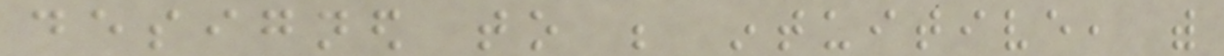designed to be intuitive, with
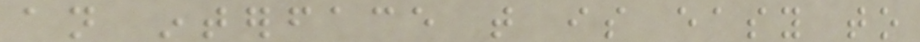an interface that is easy to
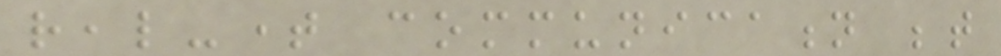real-time communication between
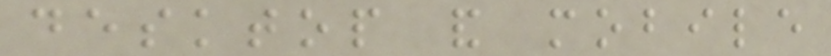desktop and mobile
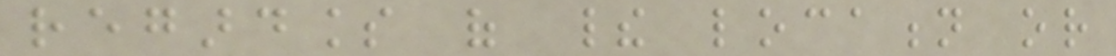regardless of their location or
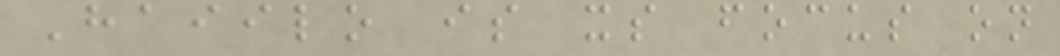Haiilo is its focus on
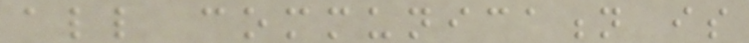all communication is
